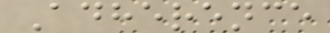Adherence
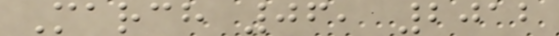March 06, 2012
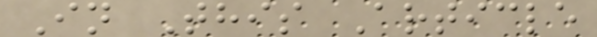In This Article
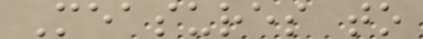Measures to
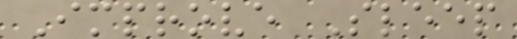Improve Sleep
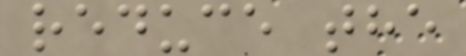reduce the
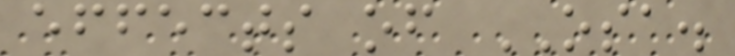effects of OSA.
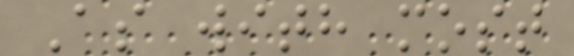As with most
